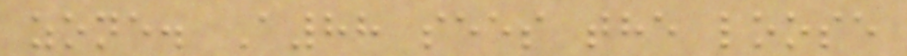zone. A88 sees the loose
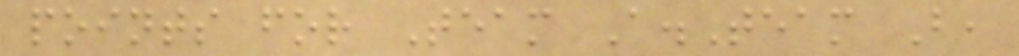points for Team A.Team B,
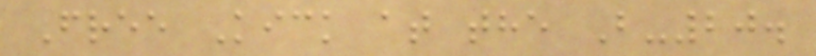Free Kick at the B-20.
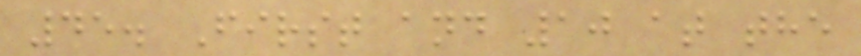45. First and 10 at the
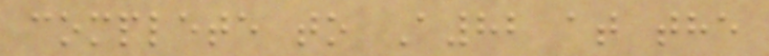complete to A82 at the
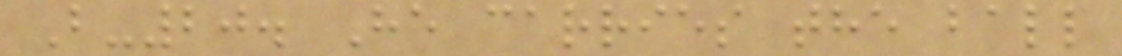B-20. He carries the ball
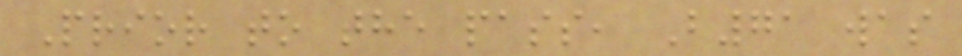Prior to the pass, B71 was
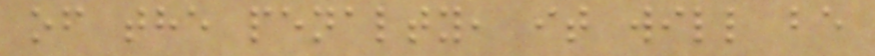of the penalty, it will be
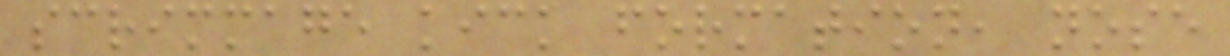scrimmage kick formation, nose
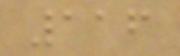116
